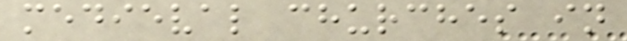medieval churches in
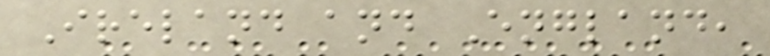Ireland and England,
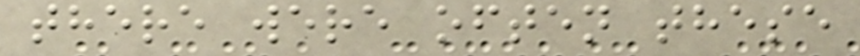there were often these
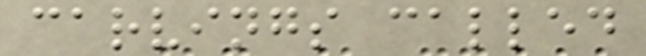carvings called
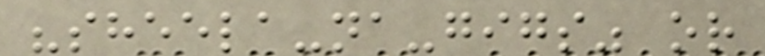"sheela-na-gigs" or
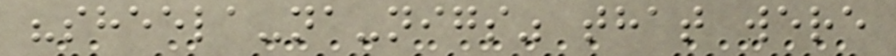"sheela-na-nigs" that were
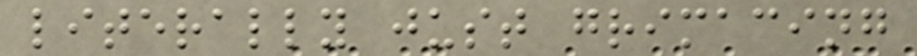literally just grimacing
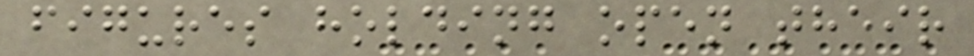figures holding open their
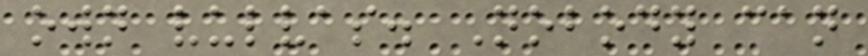own vulvas. Nobody can
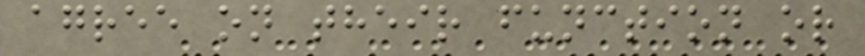agree on their function or
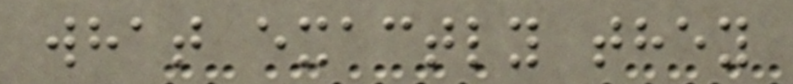what exactly they
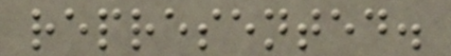represented.
